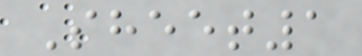Sheet1
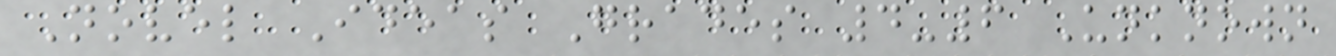Novel Ideas Grades 4-6 Unknown
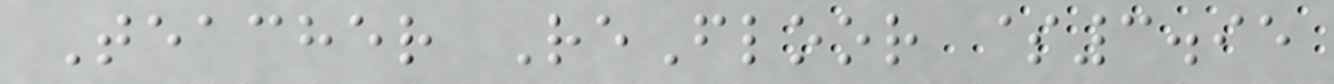Teacher ReFloor $3.95
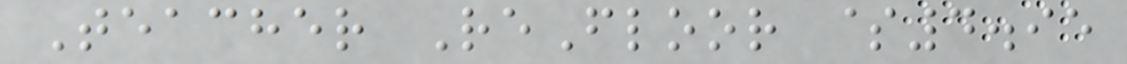Teacher ReFloor $4.95
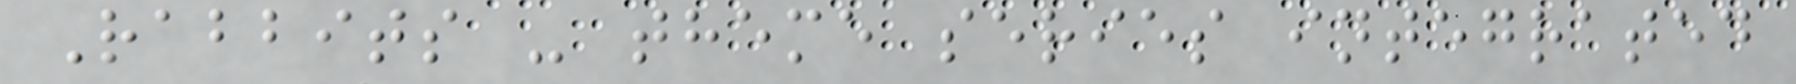Rabbits - theme series integrated
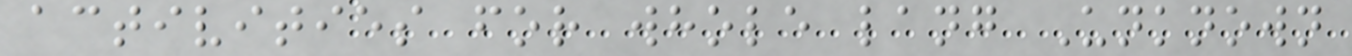activities for whole lang Unknown
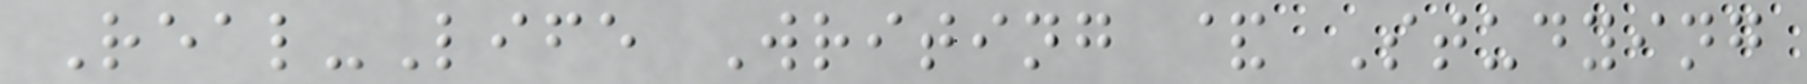Real-Life Writing & Studying
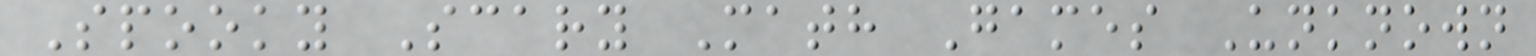Spooky Scary Math Games Unknown
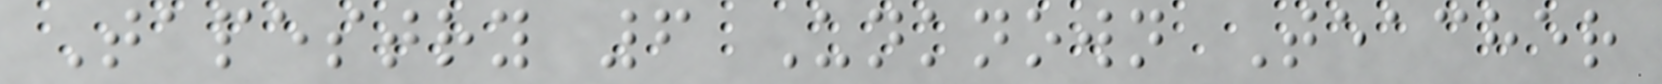Tapestry 6 Unknown Teacher
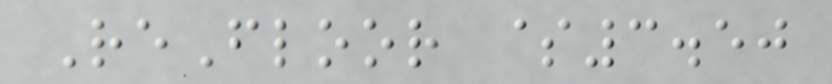ReFloor $3.50
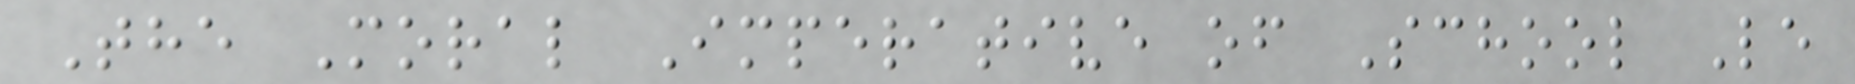The Moral Imperative of School Le
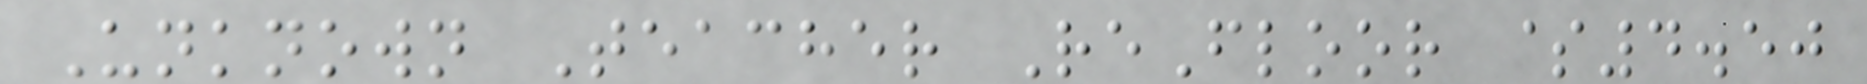Unknown Teacher ReFloor $4.50
